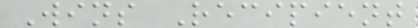Wins Recipient
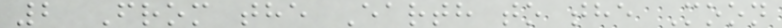2 From the Earth to the Moon
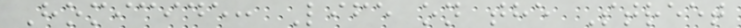Homicide: Life on the Street
